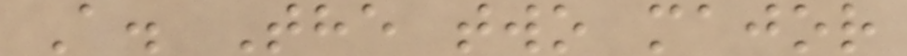A. The two major
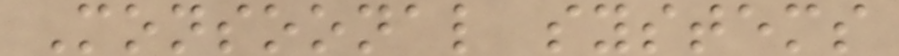Monsoonal systems
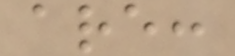are:
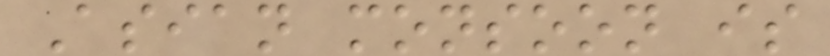Asian monsoon is
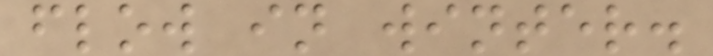flow in winter.
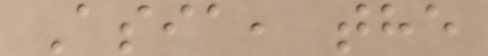Asia, the
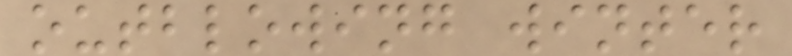outblowing winter
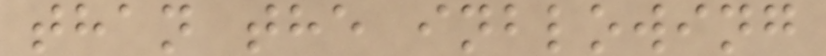than the inblowing
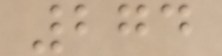274
